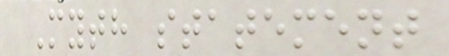Myth statement
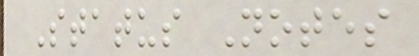Status Notes
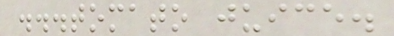...tomato juice.
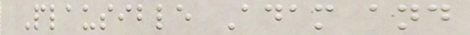Plausible Adam and
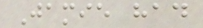Jamie had
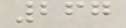267
